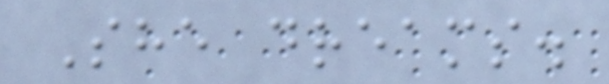She dreams.
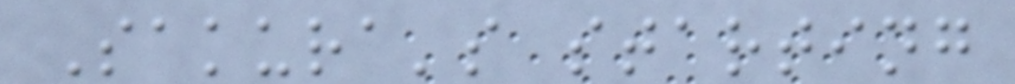Sakura's starting
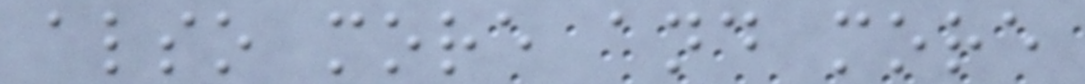also more and more
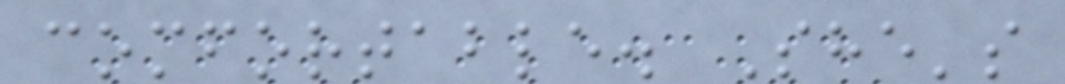comfortable. She's
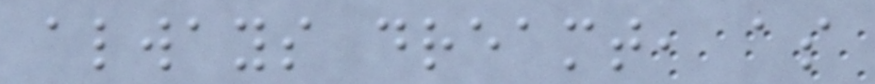always dreamt, as
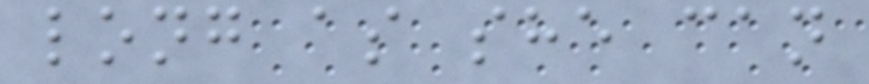long as she can
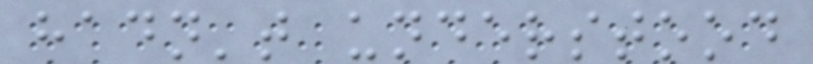hadn't understood
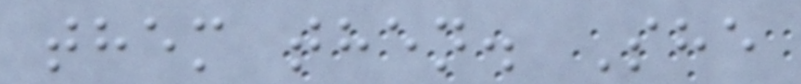them then. She
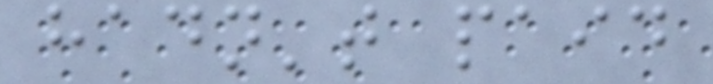hadn't paid
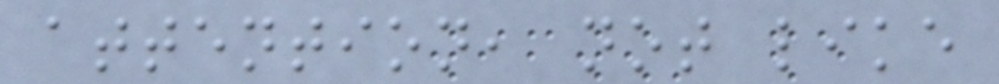attention, not like
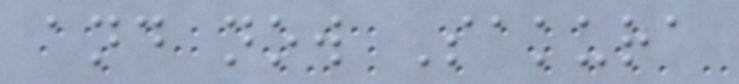and now Sakura
